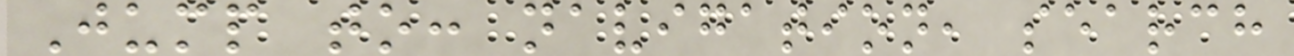Jump to: navigation, search
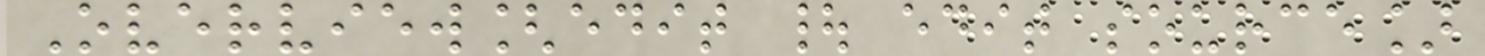Overview[edit | edit source]
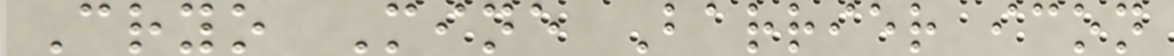Cryo Mine Barrier icon
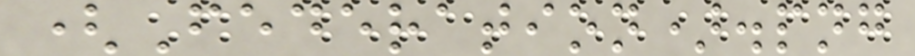(Federation).png
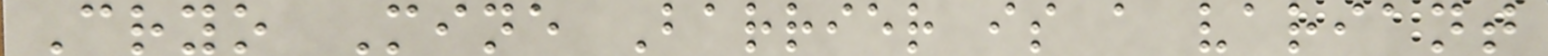Cryo Mine Barrier is a variant
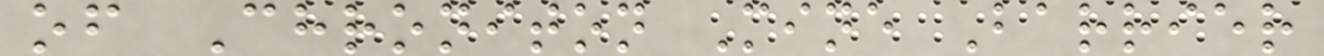of Chroniton Mine Barrier
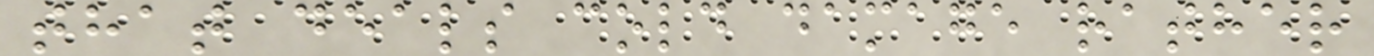that deals cold damage rather
